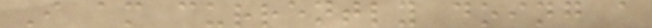I am currently doing a
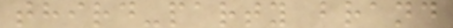third-party brand
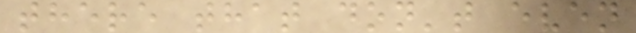there that don't even
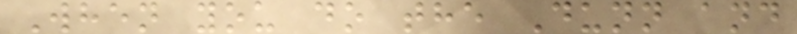When you do the Dunn and
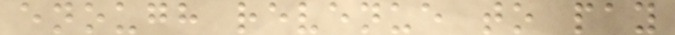enough revenue to pay
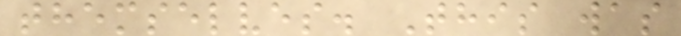themselves. This was
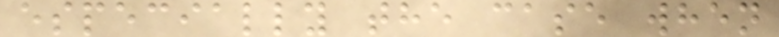especially the case when
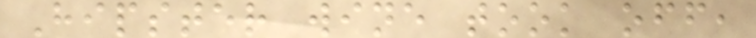Hipster wine took off,
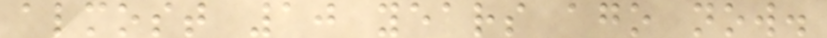almost 10 years ago now.
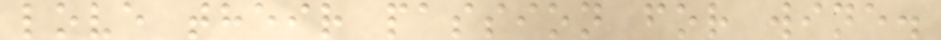love their passion for wine.
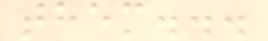them...
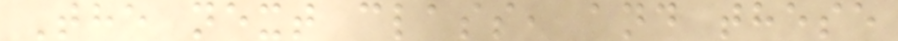The next class, and these
